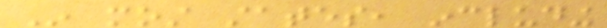In most states, including
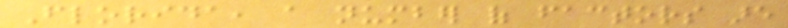Florida, a number of factors are
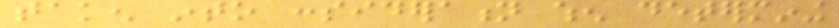taken into consideration when determining
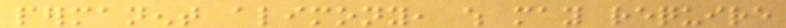permanent alimony, which may require
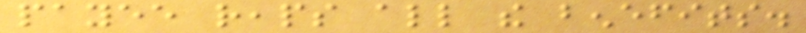payee reaps all the benefits.
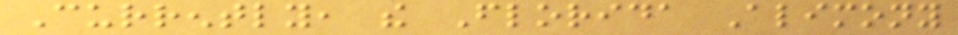Currently, the Florida Alimony
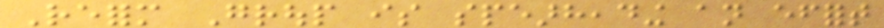Reform Group is spearheading an effort
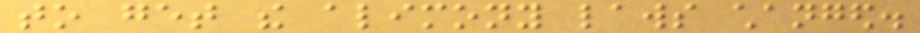to get the alimony laws changed.
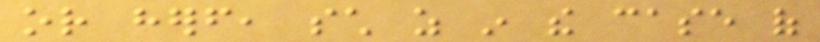or herself, such as in the case of
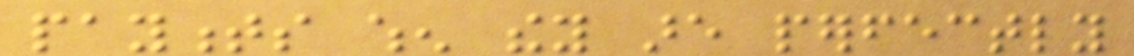payments when they are perfectly
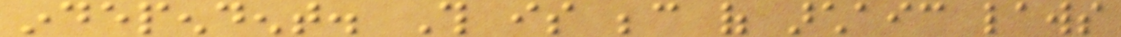independent. This is because of archaic laws
